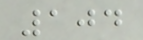104
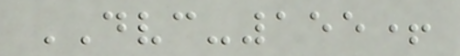DVC-155+
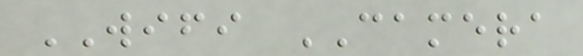WIFI CAMERA
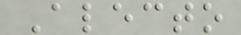Alecto
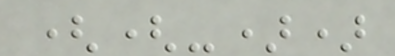((-))
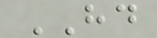HD
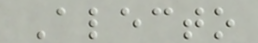Alecto
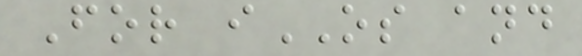For iOS and
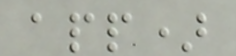app)
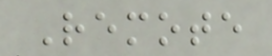Remote
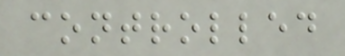controlled
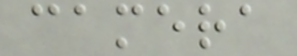camera
